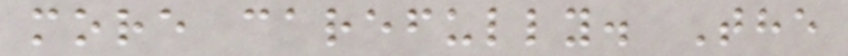more carefully. The
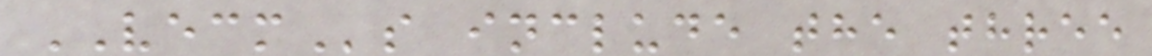VECMs include the three
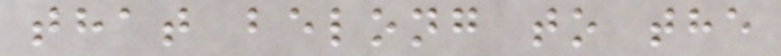that belong to the
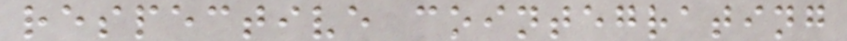respective cointegrating
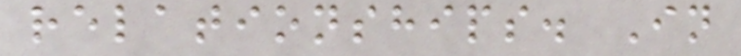relationships. In
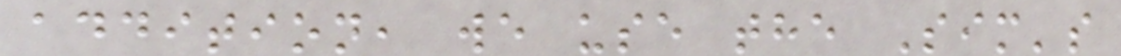addition, we use the Sim's
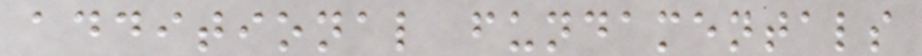additional fundamentals
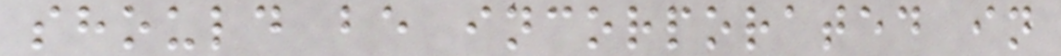should be incorporated in
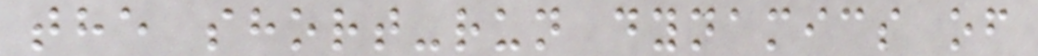the short-run dynamics of
